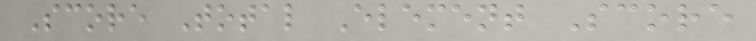Score Total Element Score
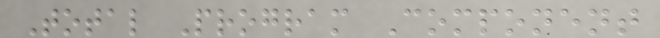Total Program Component
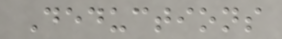Deductions
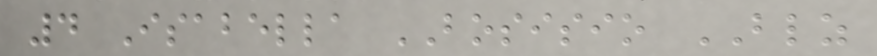4 Isabella BOSISIO BLZ
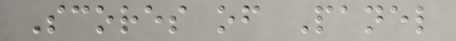Scores of Panel
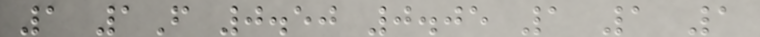1 1F 0.50 0.05 1 1 1
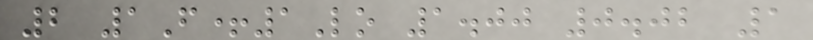2 1F+1Lo 1.00 0.02 1
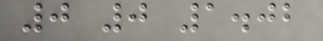0 0 1.02
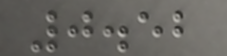0.52
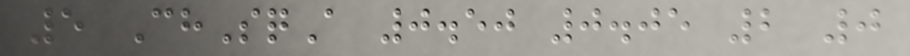5 ChSqA 0.50 0.05 2 0
